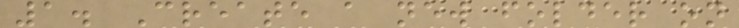1. Create a new folder on
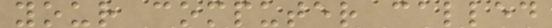your computer called
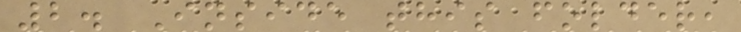2. Inside this folder,
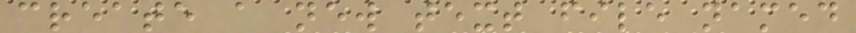create a new text file named
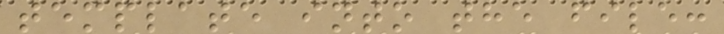template into the file:
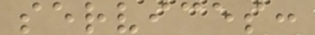services:
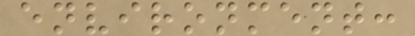environment:
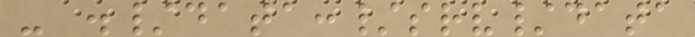- ./data:/srv/data
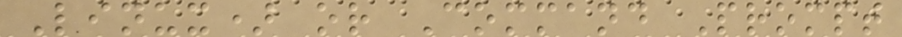Linux) or Command Prompt
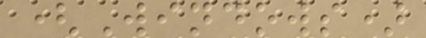(Windows)
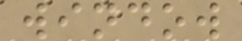window
